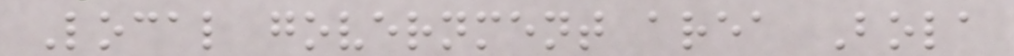Local government area Bola
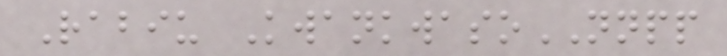Rabiu KwankwasoNNPP
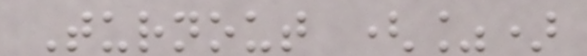Turnout (%)
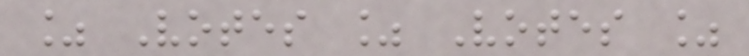% Votes % Votes %
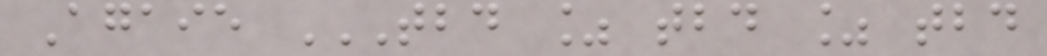Agaie TBD % TBD % TBD
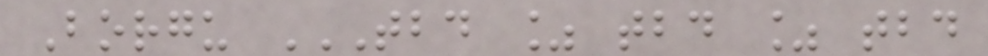Borgu TBD % TBD % TBD
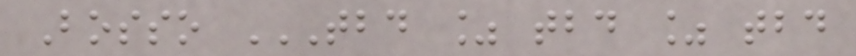Bosso TBD % TBD % TBD
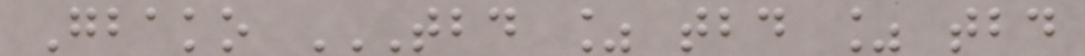Gbako TBD % TBD % TBD
